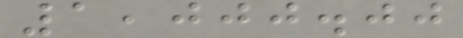1,000.00
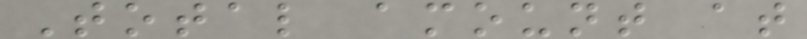Total amount at
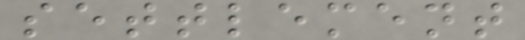settlement
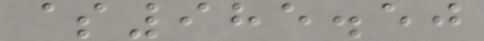$985.50
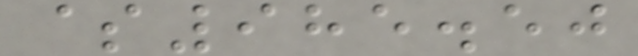$985.50
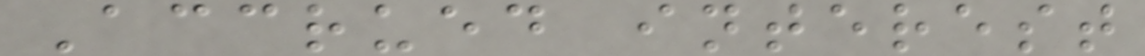Accrued interest
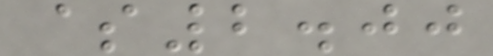$2.00
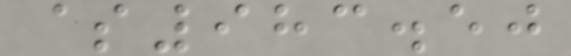$983.50
